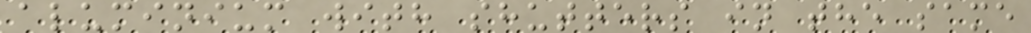aluminium with shutters in the same
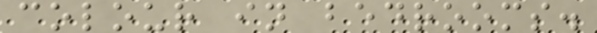colour in bedrooms.
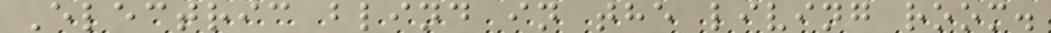Electric blind in the living room.
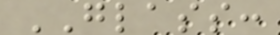GLASS:
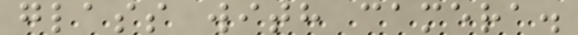glass with camera.
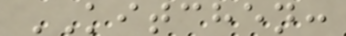KITCHEN:
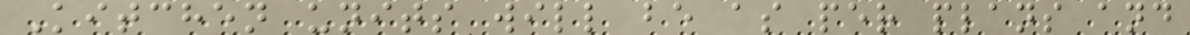Kitchen units will be as per plans and
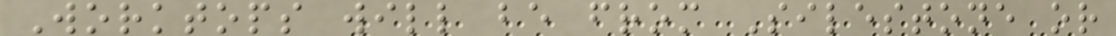Worktops will be from Silestone or
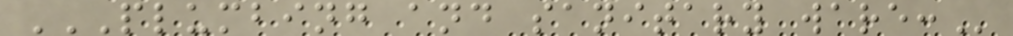PLUMBING AND SANITARY WARE:
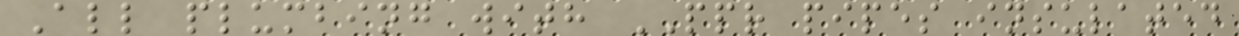All plumbing with PPR pipes insulated
